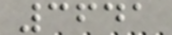3641
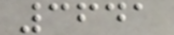3641
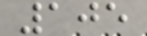105
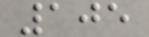105
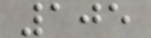105
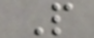P
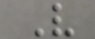V
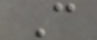C
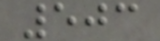503
